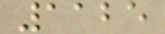1125
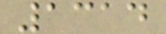1314
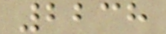2238
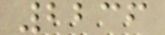2236
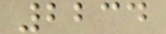2234
